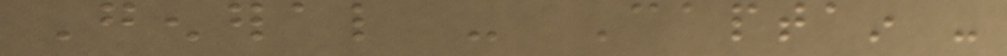General - Captain -
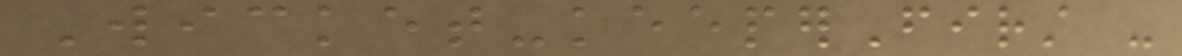Wicket-keeperFirst -
